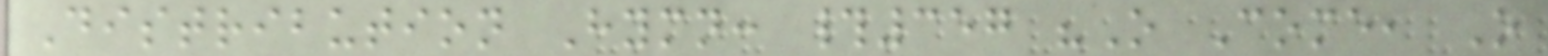Distribution Hymn: #357 "O Come, O
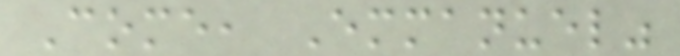Come, Emmanuel"
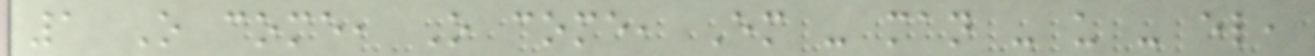1 O come, O come, Em - man - u - el,
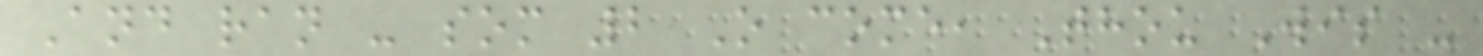And ran - som 2 O come, Thou Wis -
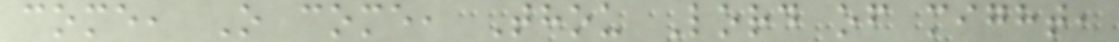come, O come, Thou Lord of might,
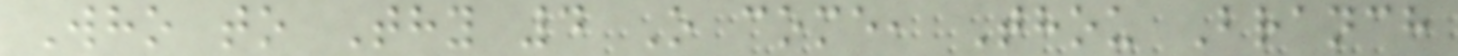Who to Thy 4 O come, Thou Branch
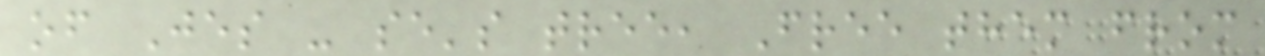of Jes - se's tree, Free them from
